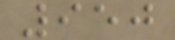950
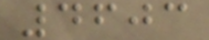4603
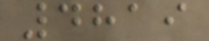4819
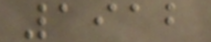1912
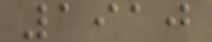1910
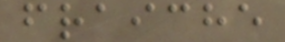fraiche
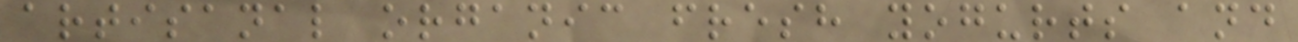artisanal organic fresh yogurts and
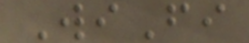WiFi
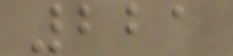221
